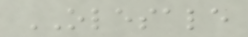OLESALE
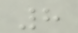8
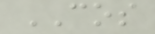COS
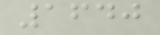1640
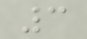3
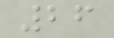26
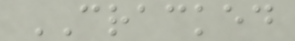CRACKED
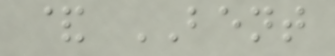& BENT
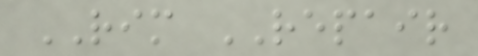RIM REPAIR
